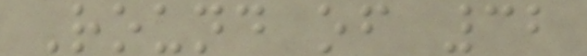Round of 32
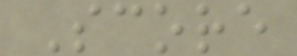Score
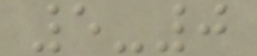5-0
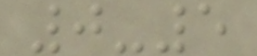0-5
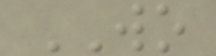WO
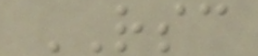RSC
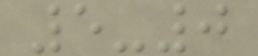5-0
